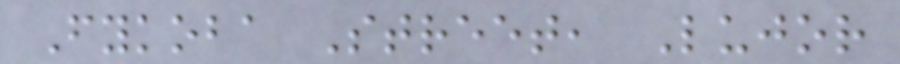Fykoba Street, Lujor
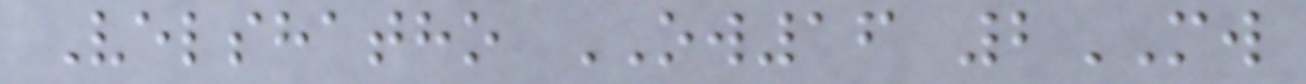Velshatho OW16 2MW
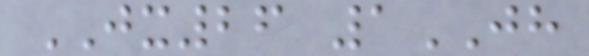JX26 1JH
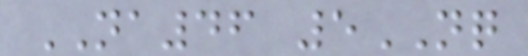NA46 5NQ
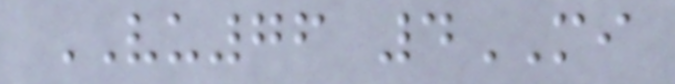VU76 4MI
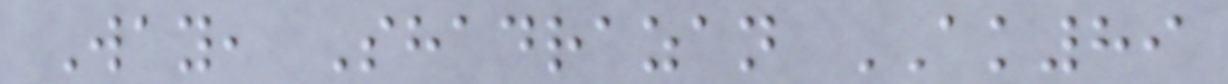Way, Shadrazan AK89
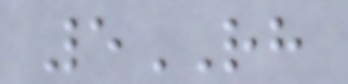5RH
